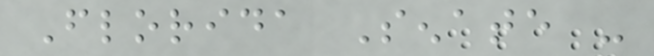Florida Senate -
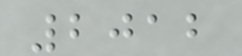2012
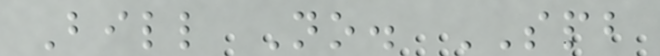Bill No. SPB
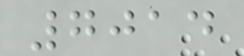7014
